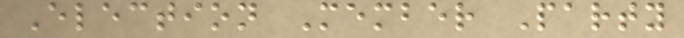Election Member Party
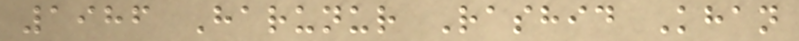1986 Harunur Rashid Khan
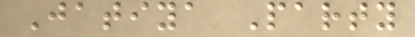Jatiya Party
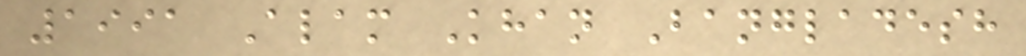1991 Alam Khan Bangladesh
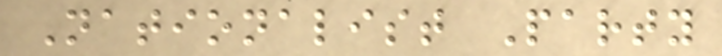Nationalist Party
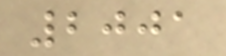2001
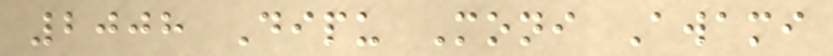2008 Dipu Moni Awami
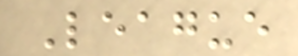League
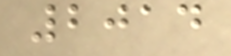2014
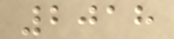2018
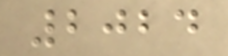2024
